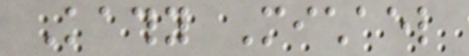Kathy Michael
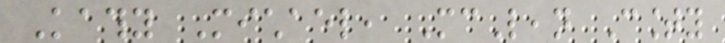Kathy Michael, McLean County
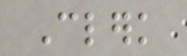Clerk
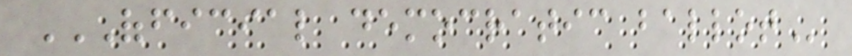OFFICIAL DEMOCRATIC BALLOT
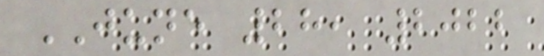JUNE 28, 2022
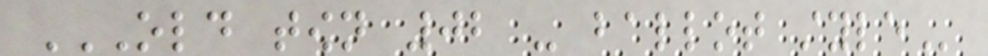OLD TOWN 02 - BALLOT STYLE
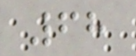68
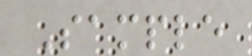Sample
